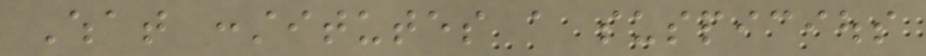What constitutes a suspicious
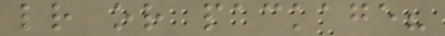letter or package?
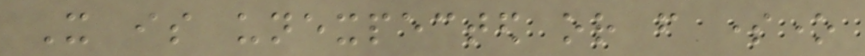It is unexpected or from someone
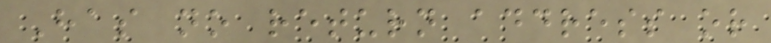Has no return address or
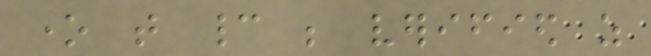one that cannot be verified as
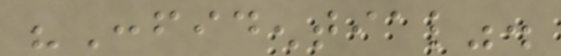"Confidential".
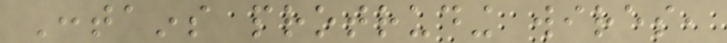Contains protruding wires,
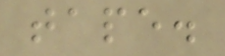tape.
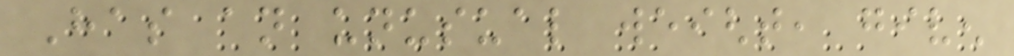Has an unusual weight, given
